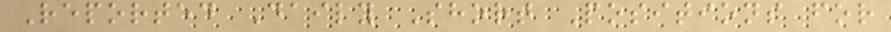Reported Daily Short Positions for
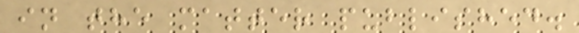in the matter published.
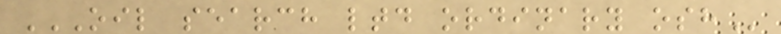OIL SEARCH LTD ORDINARY OSH
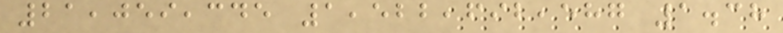21,059,345 1,522,692,587 1.38
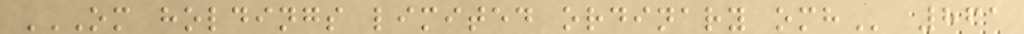OM HOLDINGS LIMITED ORDINARY OMH 861
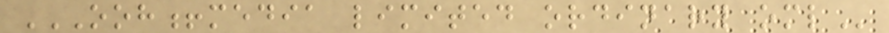OOH!MEDIA LIMITED ORDINARY OML
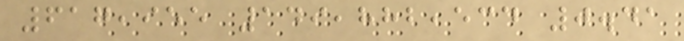617,955 149,882,534 0.41
